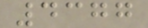4377
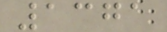1371
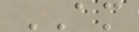AM
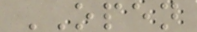OPEN
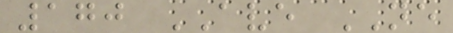170 AVE NE
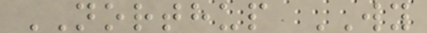NORTHUP WY
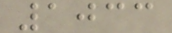1033
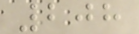208
